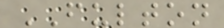FULTON
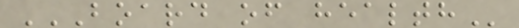BOARD OF HEALTH
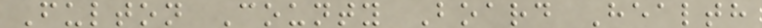Fulton County Board Health
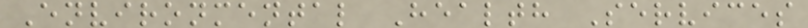Environmental Health Services
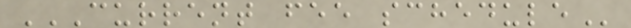CURRENT FEE SCHEDULE
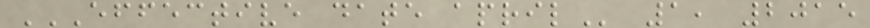EFFECTIVE DATE APRIL 1, 2015
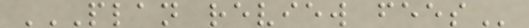PLAN REVIEW FEES
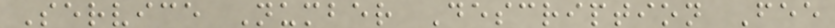Service Number Description Fee
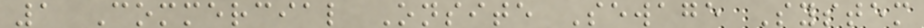1 Commercial Onsite Sewage System
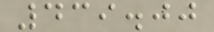439.00
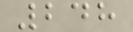248
